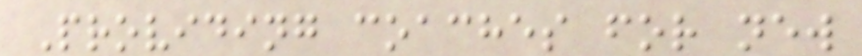Providing coaches for new
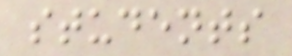students
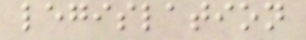legislation
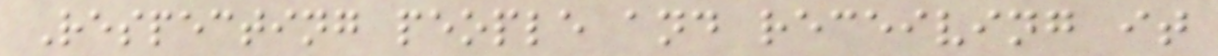Respecting people and receiving it
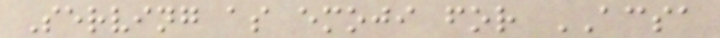Serving as emoji for ACSA
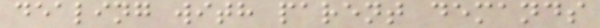dealing with parent demands
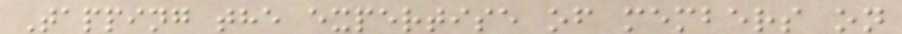Tapping the expertise of members on
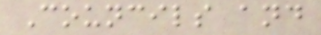Councils and
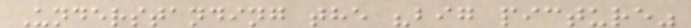Understanding the "big picture"
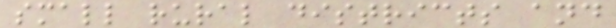small rural districts and
